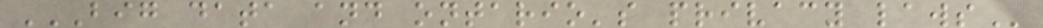BIG DATA AND ONTARIO'S PRIVACY LAWS
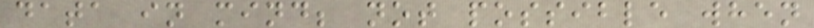data in mind; not possible when
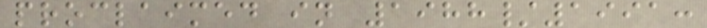proclaimed in 1988/1991:
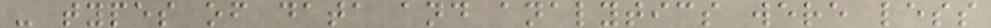- types of data and analytics were less
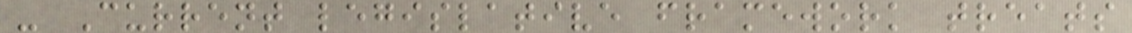- Current legislative framework treats
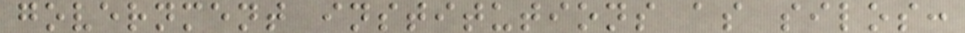government institutions as silos:
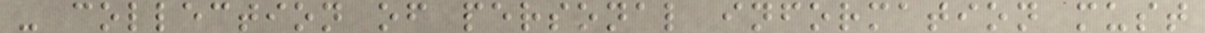- collection of personal information must
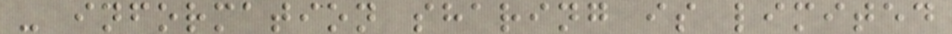- information sharing is limited
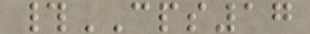#CPS17
